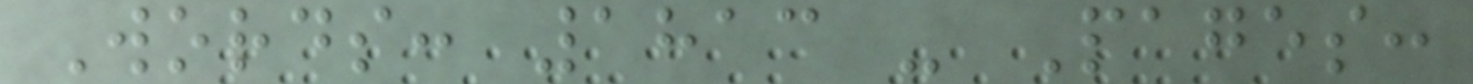Words: 1813 - Pages:
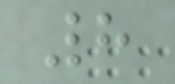8
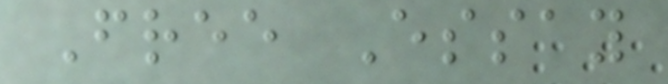Free Essay
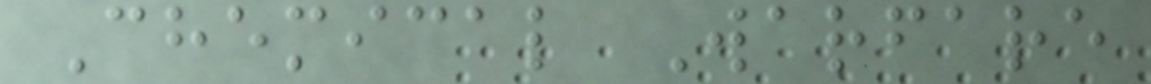Chemical Warfare
